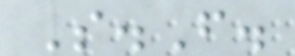S.F.
